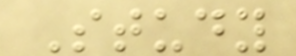Study
